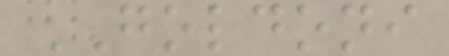GOLDONI
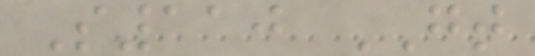S110 GT
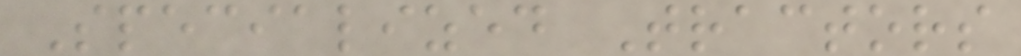Specialized Tractors
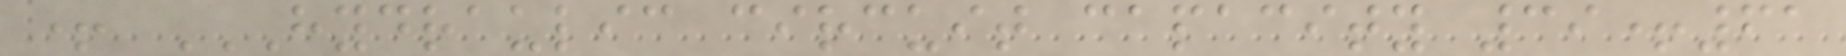+ HYDRAULIC CIRCUIT CAPACITY 39+61
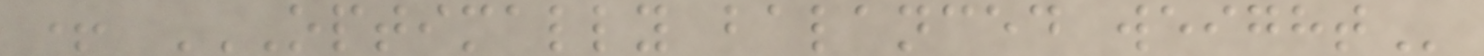+ OPTIMALLY BALANCED WEIGHT
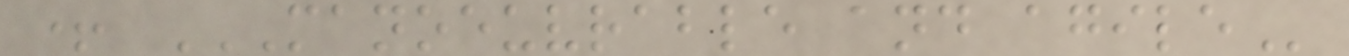+ MANOEUVRABLE AND AGILE
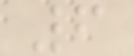6
